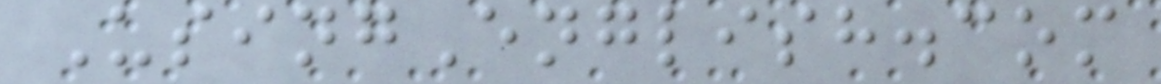UsingEnglish.com
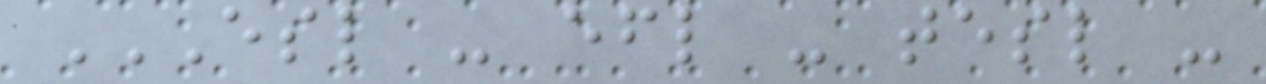ESL - EFL - TESL -
